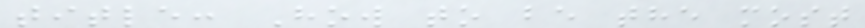title: How to be the most
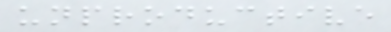unproductive
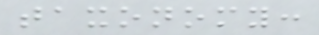taxonomy:
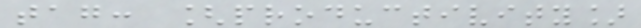tag: [productivity]
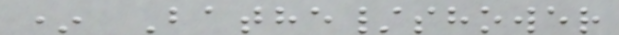* Bathe/shower
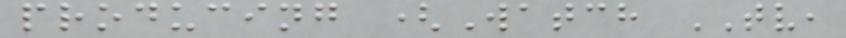producing (Watch TV,
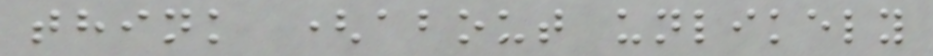think (about unlikely
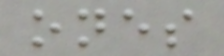ones
